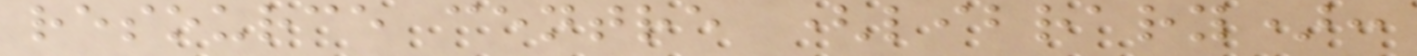resource centre (library):
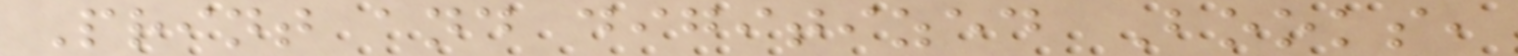Print and digitized Books,
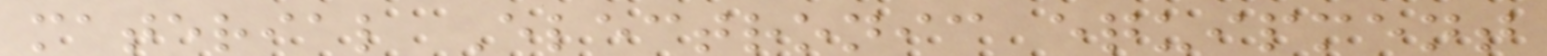material Electronic equipment
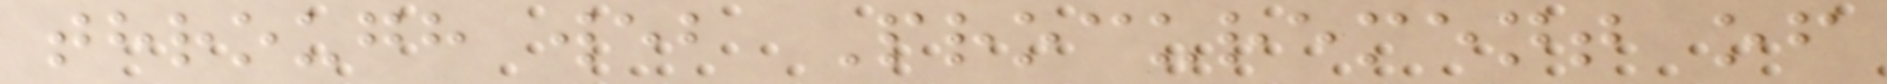through web Procurement of
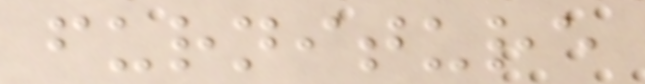furniture
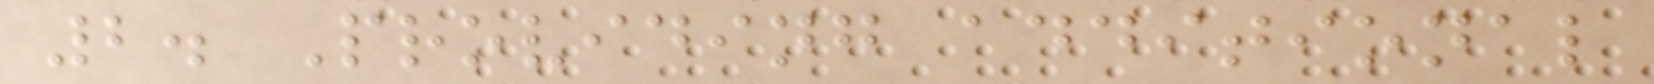2. Providing additional
